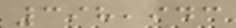398,943
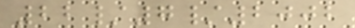22/7/2002
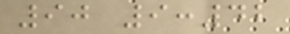90 9:42
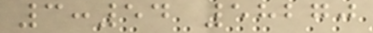3:54 58270
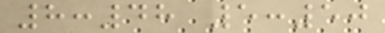8:48 5:50
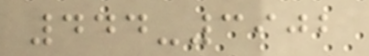444-3902
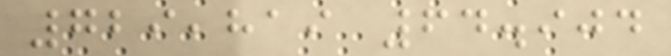729,819 64.904
